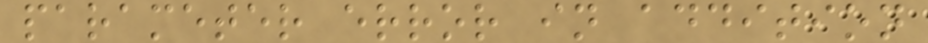parameter error in addition
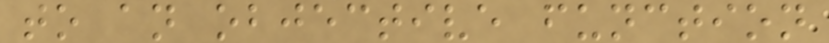to an objective function
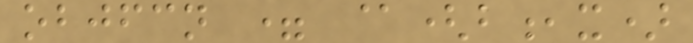objfcn = @(b,x)
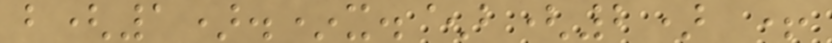b(1).*x.^b(2) +
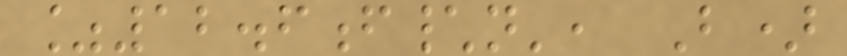%12.6f\n', B)
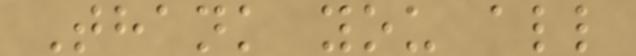Thank you all
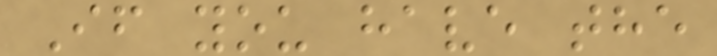If you have the
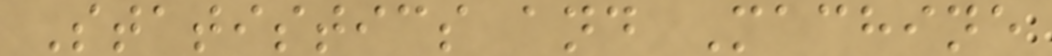Statistics and Machine
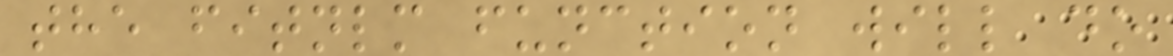the fitnlm function will do
